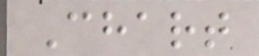Chart
